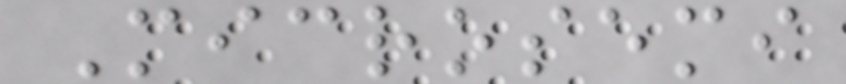Microsemi
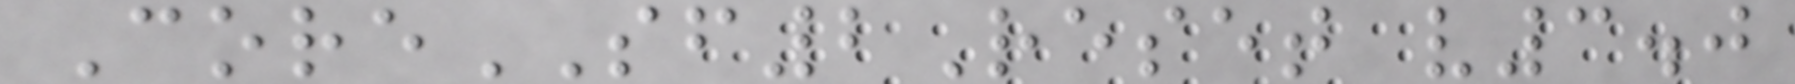CoreSF2Reset v3.0
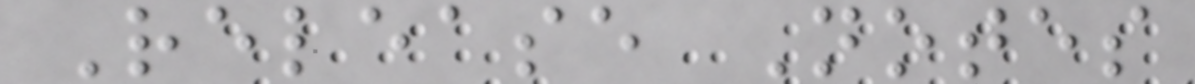Release Notes
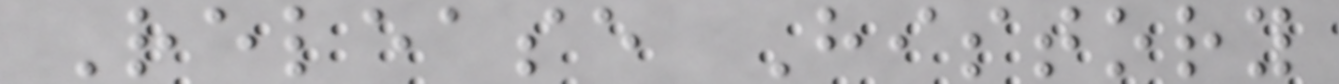Release History
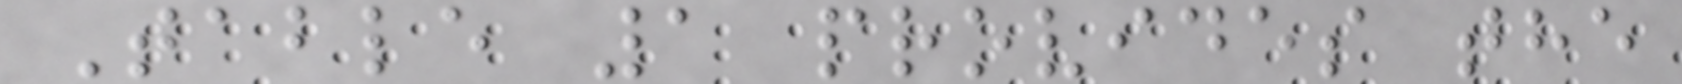Table 1 provides the
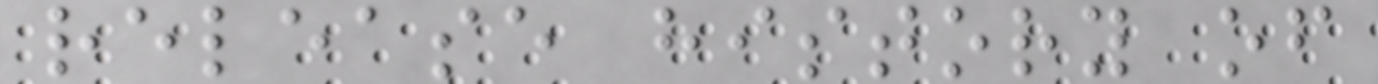release history of
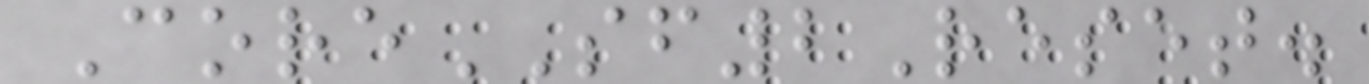CoreSF2Reset.
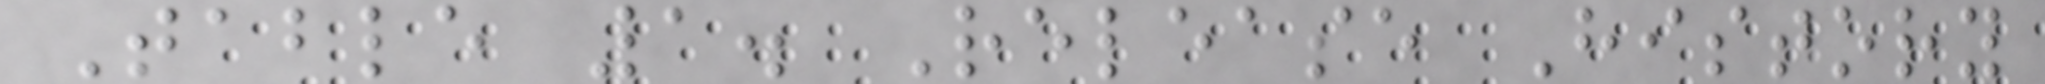Table 1. Release History
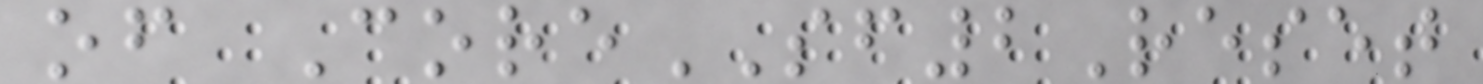of CoreSF2Reset
